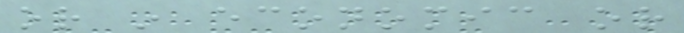or in economic or
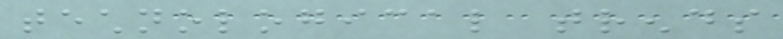technological trends
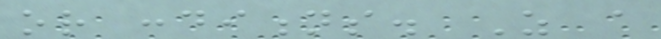or conditions. As a
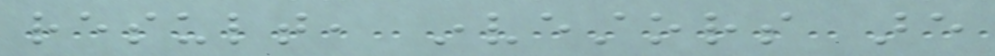result, investors are
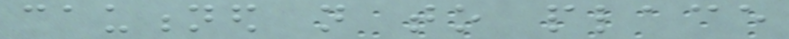cautioned not to place
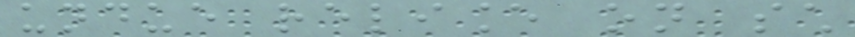undue reliance on such
